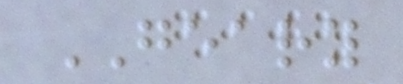GEARY
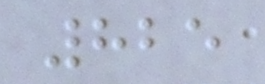825
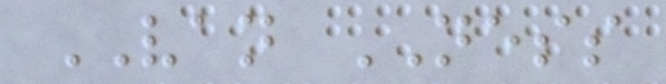VAN NESS
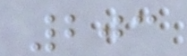203
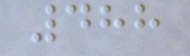488
